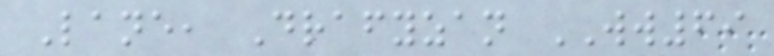Lane, Drafyzan WW69
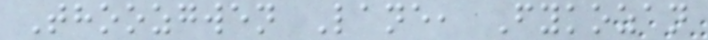Thoozgwen Lane, Fykozan
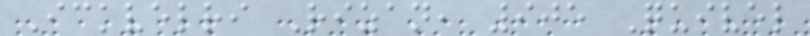Ickvelri Rizan, 905 Quivel
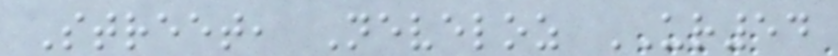Street, Neveloz UR54
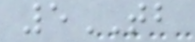5TB
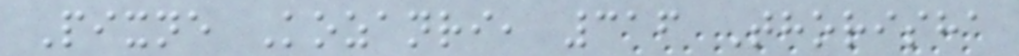Pixne Kozanri, 316 Thorisha
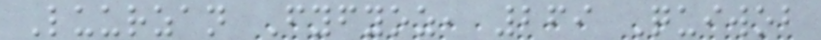Luurzan Fyfyoz, 269 Quiwob
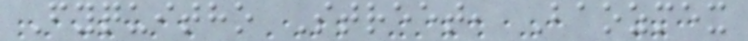Fyquitho Street, Baozmex
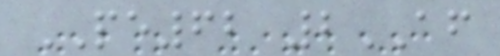PE62 2AF
